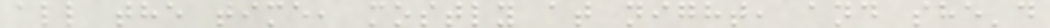all the time, mostly at night, and she'd
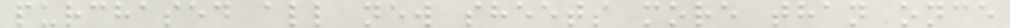purchased all new sheets more than once
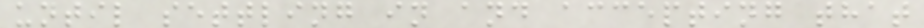until settling in and accepting that
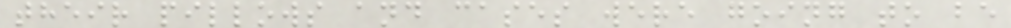their pillows and cases were going to be
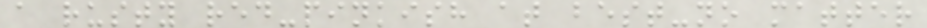a rusty red-pinkish at best-no matter
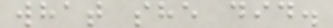what she did.
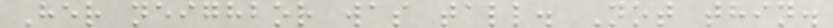Her neighbor was tall. Not thin.
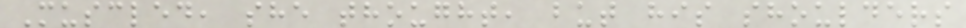Muscled, she thought, but his shoulders
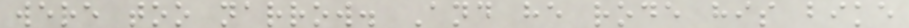were too narrow. And he rode his bike
